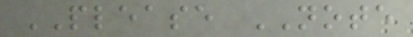PLEASE NOTE
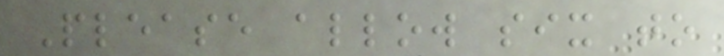Please allow six to
